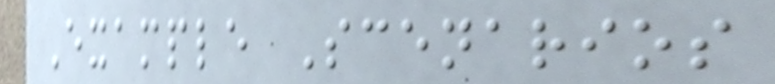Example Scenarios
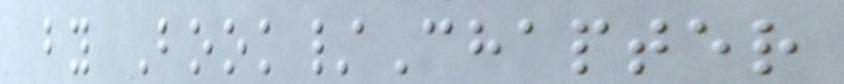by Book/Chapter
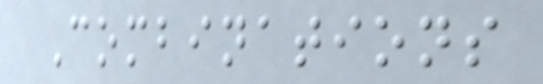Combinations
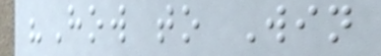"How to Win
